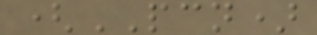(PCN)
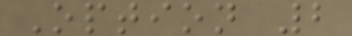Option 2
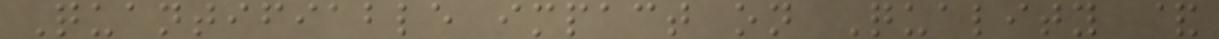Quantifiable impact on Quality &
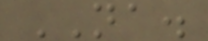NA.
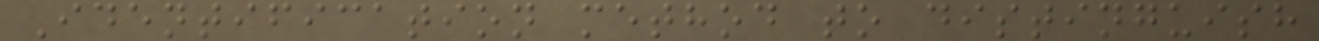Identification method to distinguish
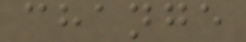change
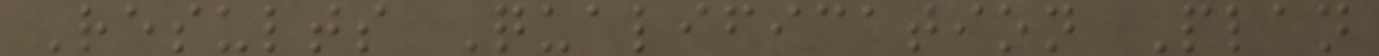Results Qualification Plan
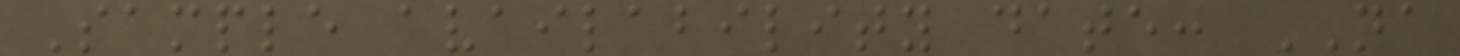Sample availability date: NA
